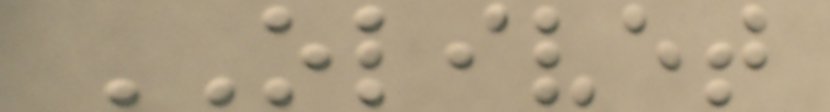OLIVET
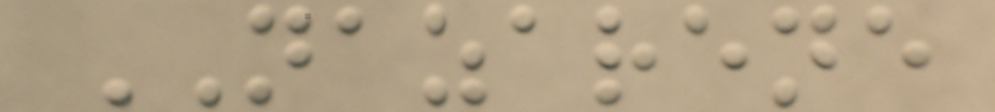NAZARENE
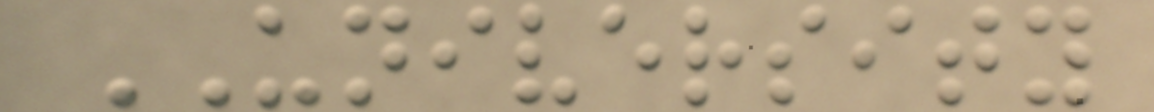UNIVERSITY
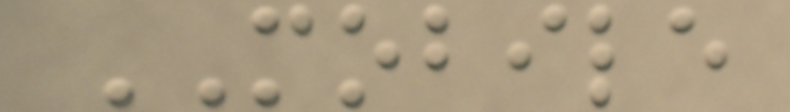MOBILE
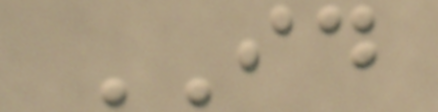ID
